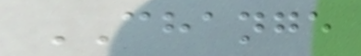CHANGE
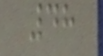48
